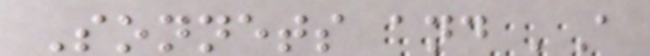Sonnets and 'A
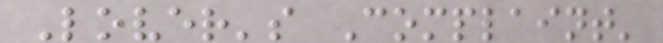Lover's Complaint'
